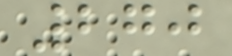270
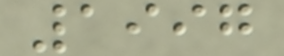1997
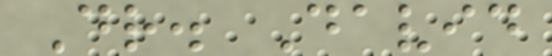Dr. David
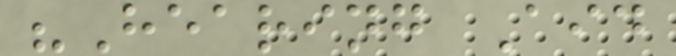"Hearing Aid
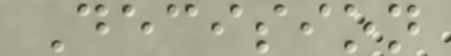Decision
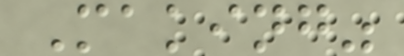Making"
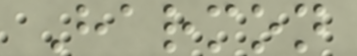Harmon
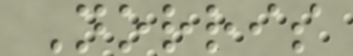Norris
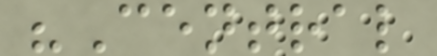"Central
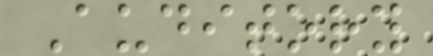Auditory
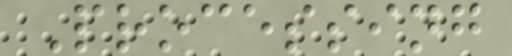Processing
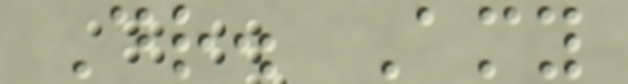Dr. Amy
